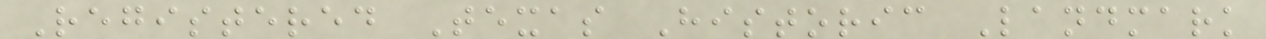Registered Texas Historic Landmark
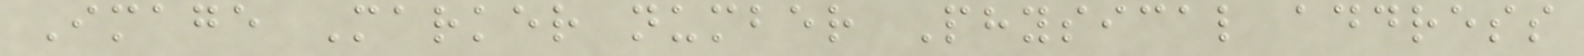Image Marker number Physical address
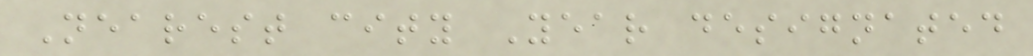Nearest city Year designated
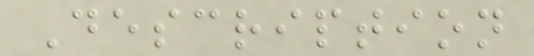Description
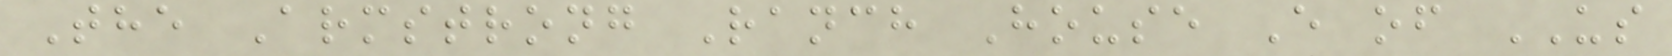The Armstrong Ranch House E of US
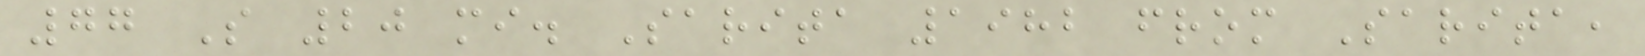77 S 20 mi. Sarita 1982 from Sarita,
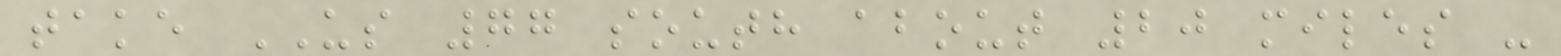take US 77 south about 20 miles -
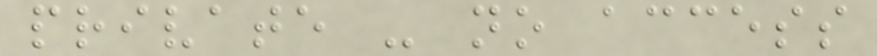private - no access
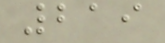219
